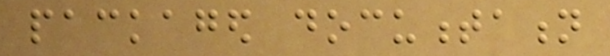packaged documentation
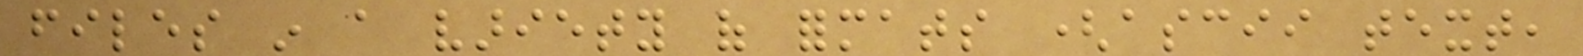files in a variety of formats (ascii text,
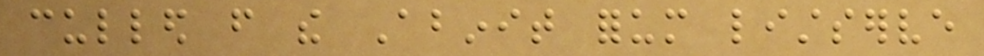culled from the Abinit forum listserve
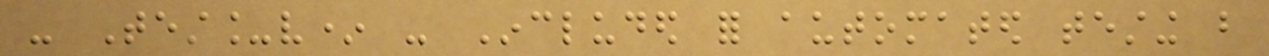- Test_v* - Included for automated testing but
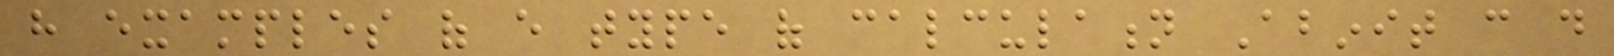have examples of every type of calculation Abinit can do
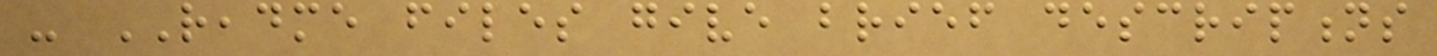- README files give brief descriptions
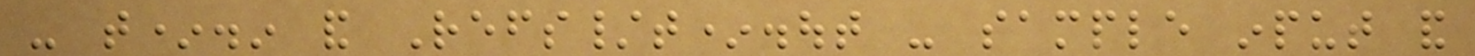- t*.in and Refs/t*.out - sample input and
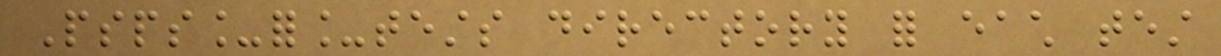Psps_for_tests directory for each test
